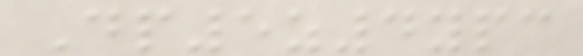Dp5z4ypc
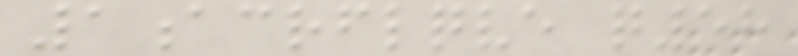1acrflqve q58
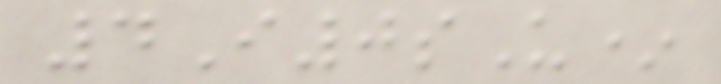4I0sU*
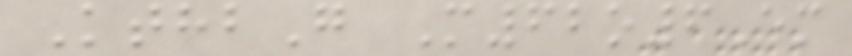KthbG M62o6Em
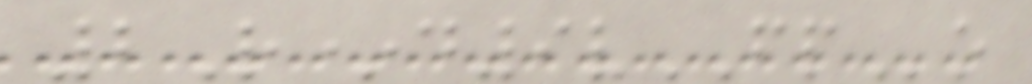2R*d9vFPo
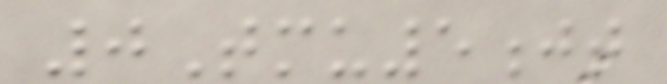0Tmu5jt
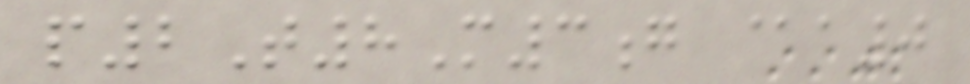p2T8M3g @a0
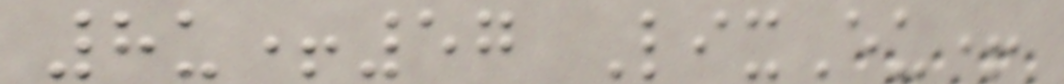8u+57 LixEu+
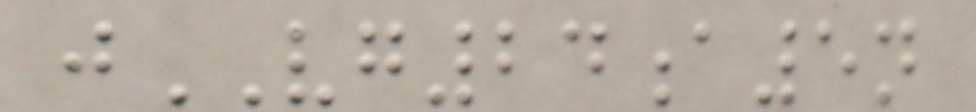jVG24a5n
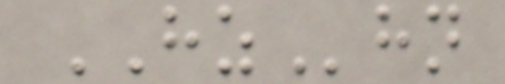HZhn
